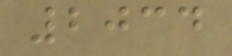2034
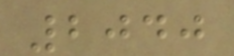2040
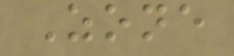Zone
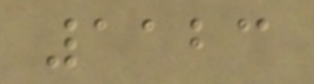1123
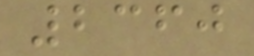2360
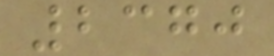2370
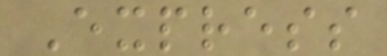Express
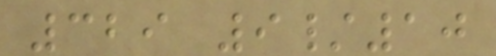329 9/10
